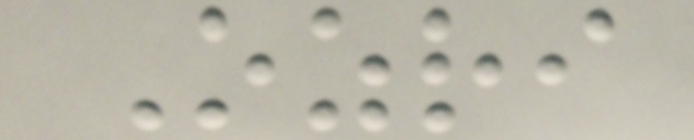Ozri
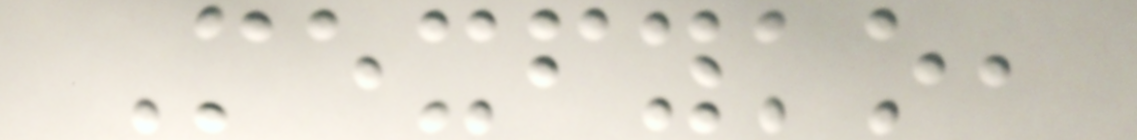Mexfyko,
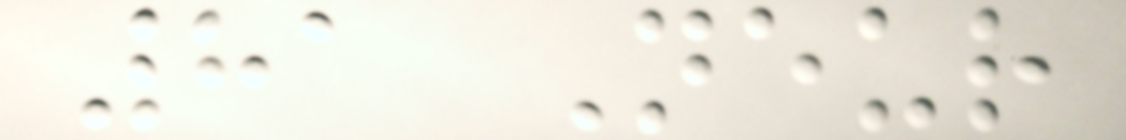81 Neur
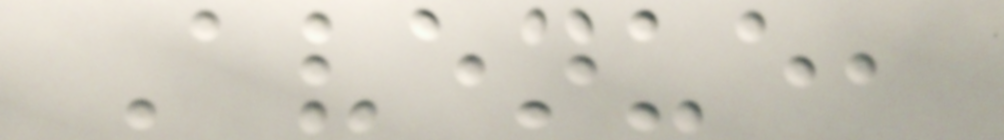Avenue,
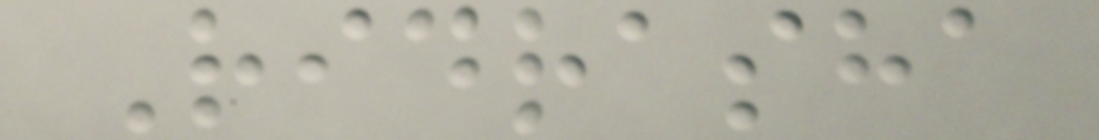Ridrasha
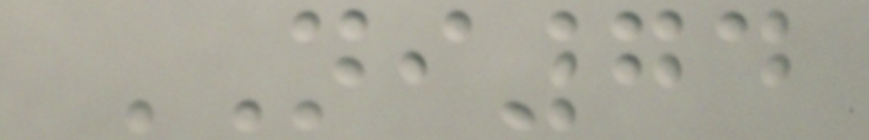NI74
